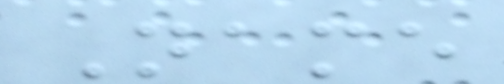Name
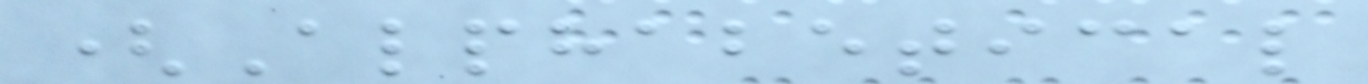(Alphabetical
